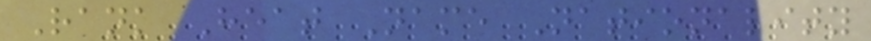Rank Heat Name Nationality
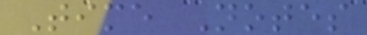Time Notes
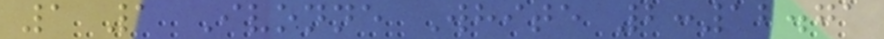1 1 Ivonne White 2:12.71
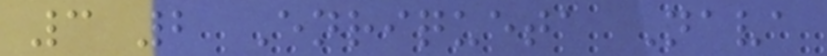3 2 Enriqueta Nava
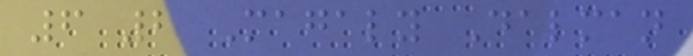6 2 Magaly Dalman
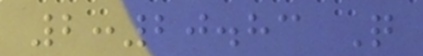2:20.83 Q
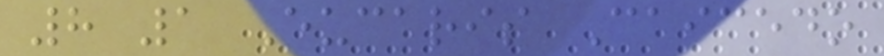8 1 Eucaris Caicedo
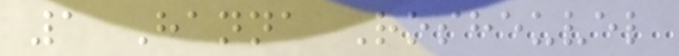1 Hanna Rosheuvel
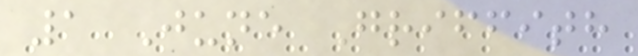1 June Griffith
